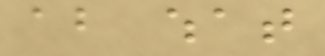about what
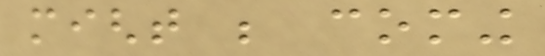might be coming
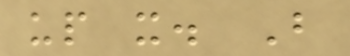up it. But
